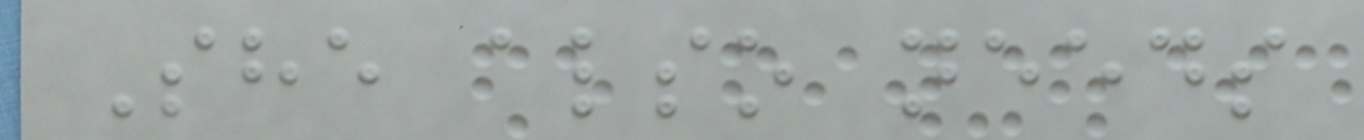She also needs
